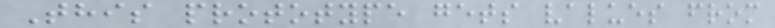This prototype gets values from
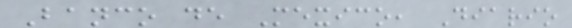Banco de Mexico, Diario
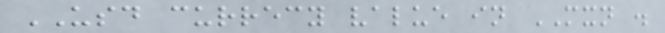USD currecy value in MXN .
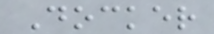Docker
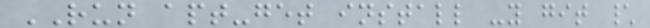RUN apt-get install -y git \
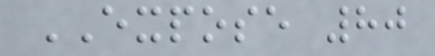EXPOSE 80
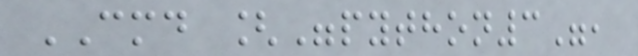CMD ["python3",
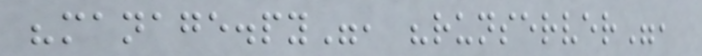"manage.py", "runserver",
